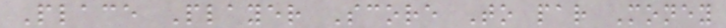Place Player Score To par Money
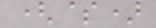($)
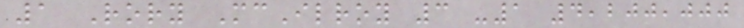1 Rory McIlroy 3 -1 4,200,000
